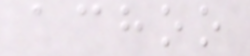achoo
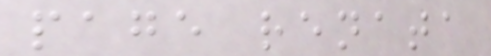page renata
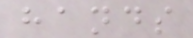hands
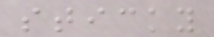sticky
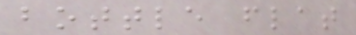bottle flat
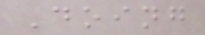Doing
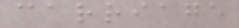carriage
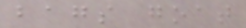bags goat
